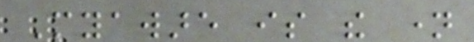Myaware is the name
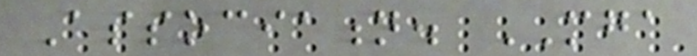Association. MGA
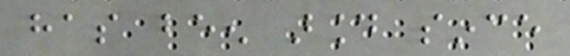has been around since
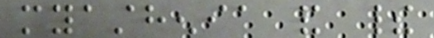myasthenia and their
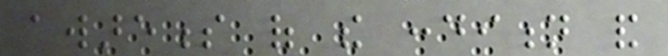awareness of the condition and
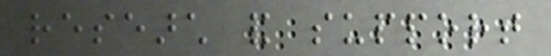research and support
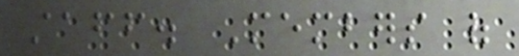staff. Members of
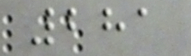281
